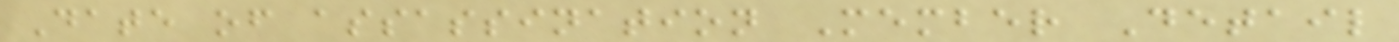Date of assassination Member Detail
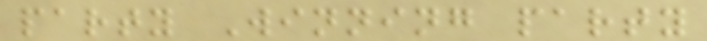party Winning party
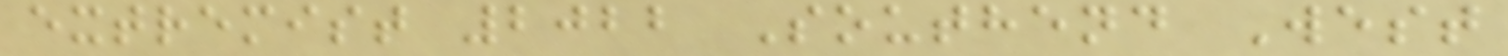extremist 2022 Southend West
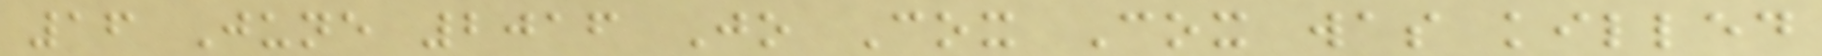16 June 2016 Jo Cox Cox was killed
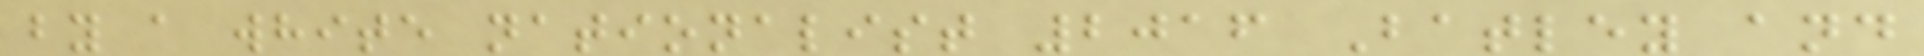by a white nationalist 2016 Batley and
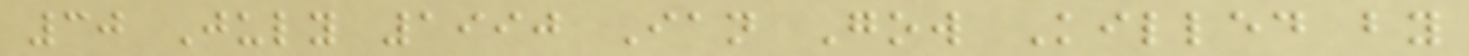30 July 1990 Ian Gow Killed by
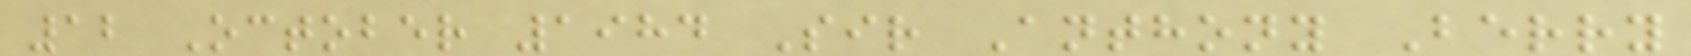12 October 1984 Sir Anthony Berry
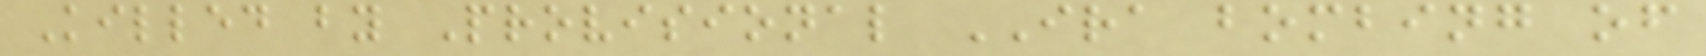Killed by Provisional IRA bombing of
